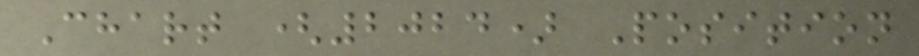Chart (2024) Position
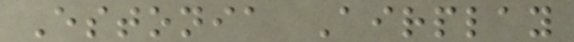Estonia Airplay
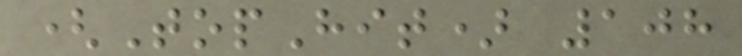(TopHit) 108
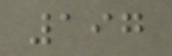197
